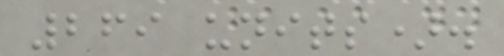269 units).
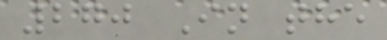270 In the
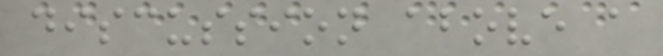discussion above a
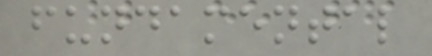fundamental
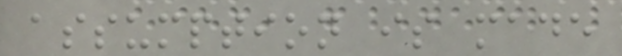assumption is made
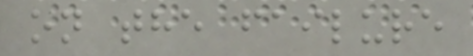on the failure
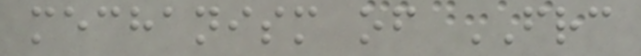mechanism of FRC
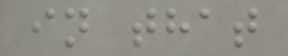in that
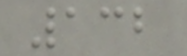132
